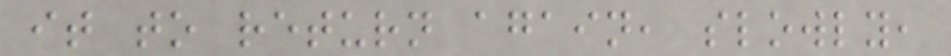it to return again, slowly,
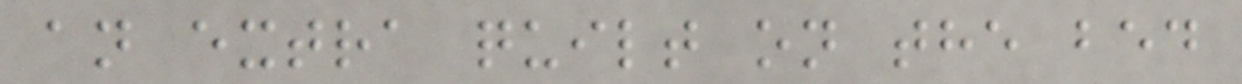an extra quilt on the bed
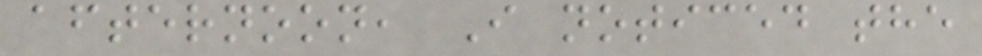afternoon, I noticed the
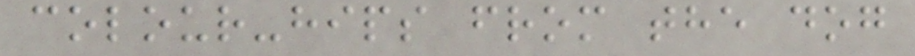colour-hips from the dog
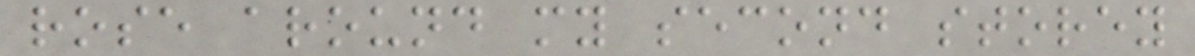rose around my second storey
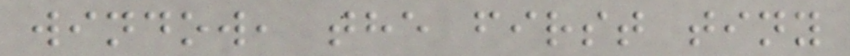window, the first tiny
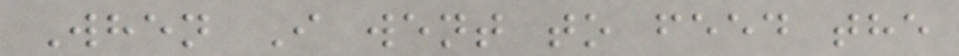When I went to feed the
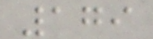179
